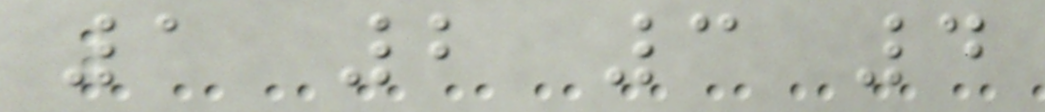1 2 3 4
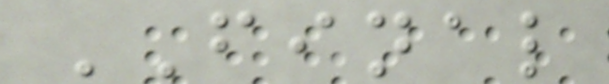FINAL
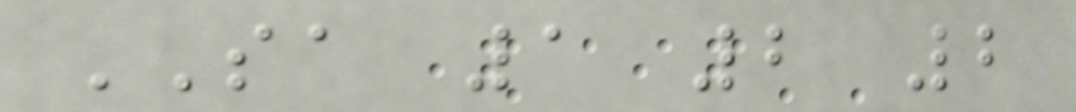SA 1 2 2
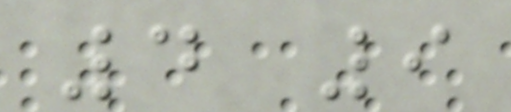4 9
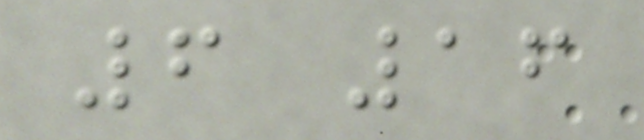6 16
